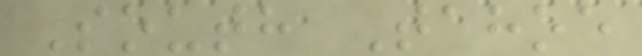South Tahoe
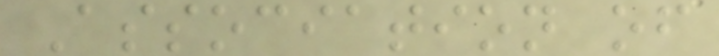Association of
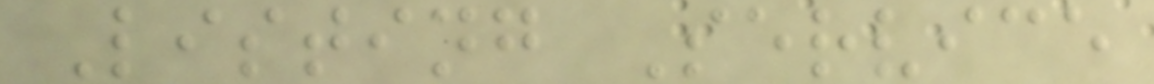Listing Service
